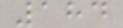184
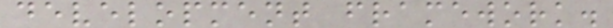development framework.
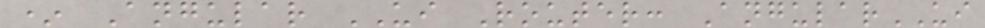* Angular UI Router: AngularUI
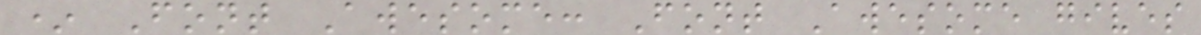* Font Awesome: Font Awesome gives
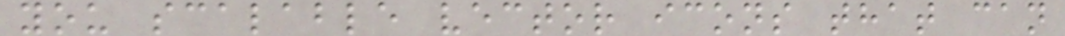you scalable vector icons that can
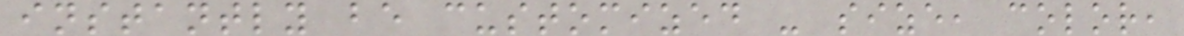instantly be customized - size, color,
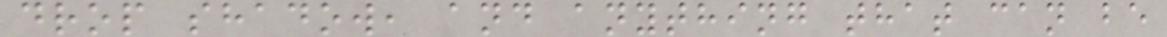drop shadow, and anything that can be
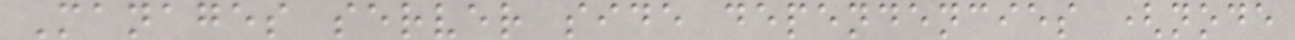Manages server side dependencies (node
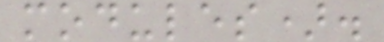modules).
